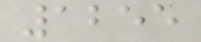1255
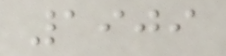1909
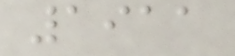1911
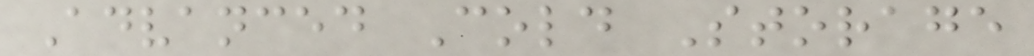Advanced Cold Storage
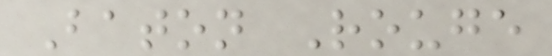Baton Rouge
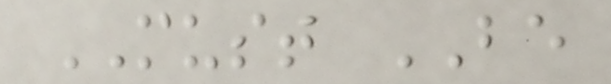MUST BE
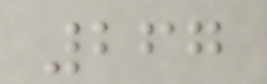267
